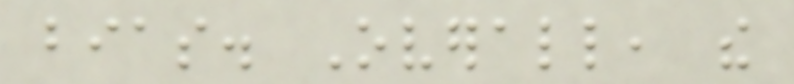bias. Overall, the
